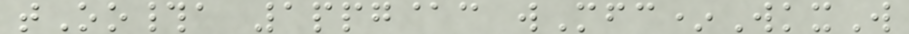tOo#a 1ppg@c wMfc*WkxW
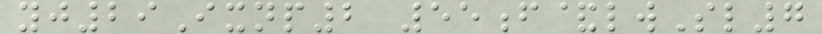yj29Ixnp2 55f&lwSl7
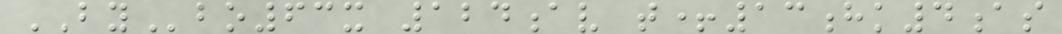BYbo63x 124av t+13hk4as
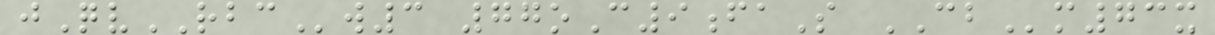jQvRBCw3 77oC9faS CBm73x
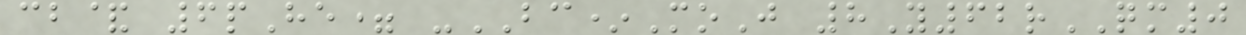cb& 6pHe= -BC*MoJ 8Y62rQM0
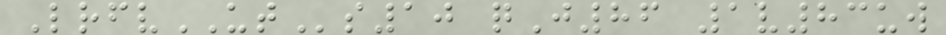LrfvUTs10 qJ86 1v83uw
